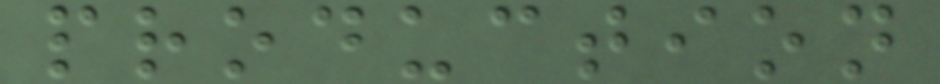production
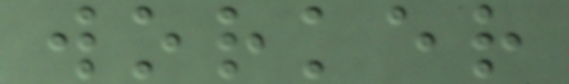worker
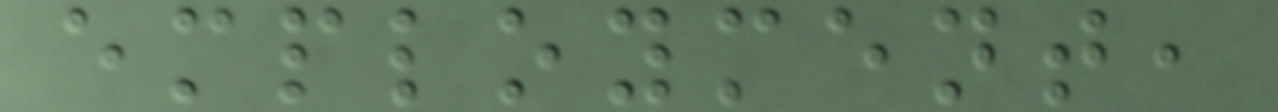employment,
